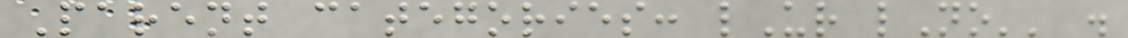Parent categories: lUr lNo'' .
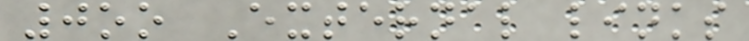0oo External links
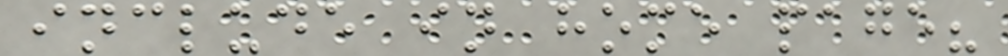include in home page?
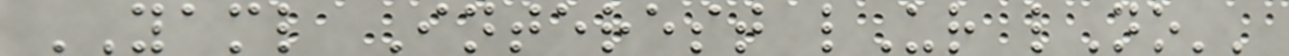YAML Interest lUr lNo''
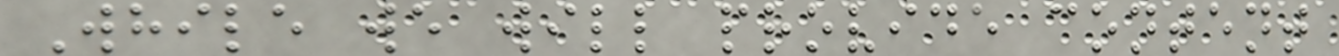While we will provide content
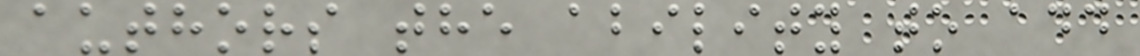authors the ability to add
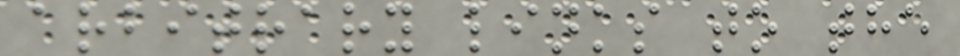arbitrary links to the
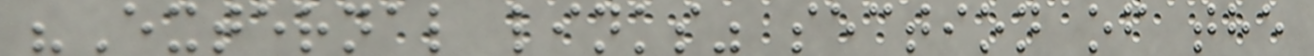"External links" section of the
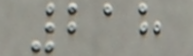218
